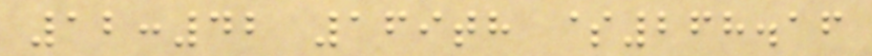12:42 169th $268.16
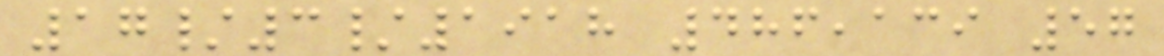17/3/1918 486,139 57
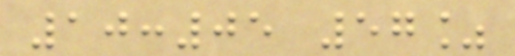10:05 57%
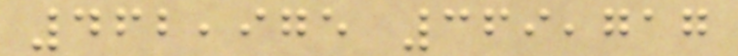462,975 369,717
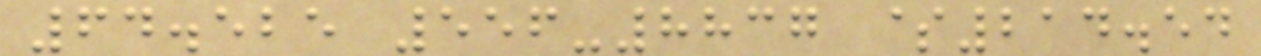64.525 556-8837 $214.54
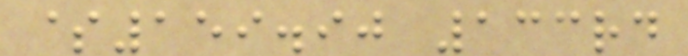$159.90 133rd
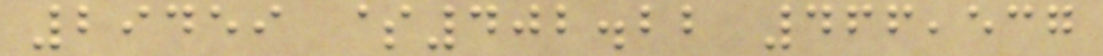29459 $402.22 466,537
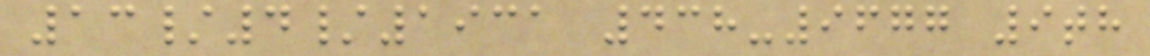13/4/1931 438-9677 9th
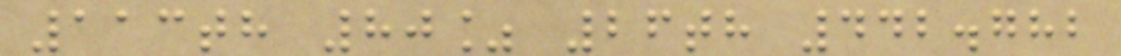113th 80% 26th 442.782
